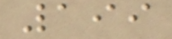199
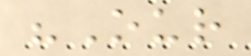"Our
